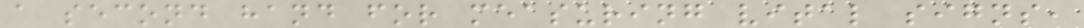a second hand for measuring vital signs,
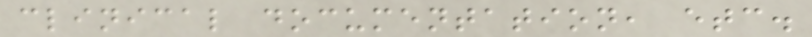clinical documentation, etc.
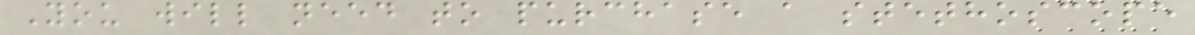You will need to purchase a stethoscope
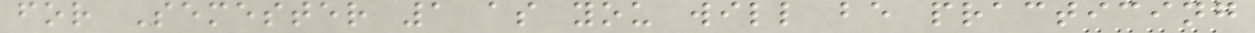for Semester 1 as you will be practicing
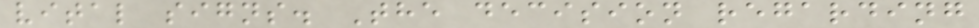vital signs. The decision regarding
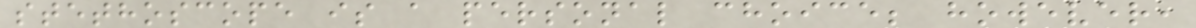stethoscope is a personal choice; however,
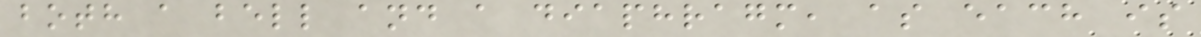both a bell and a diaphragm, as each is
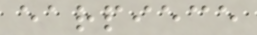earpiece
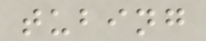tubing
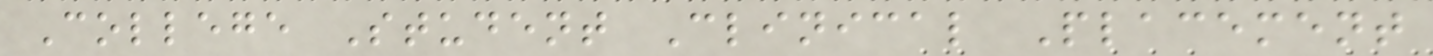College Student Clinical Placement
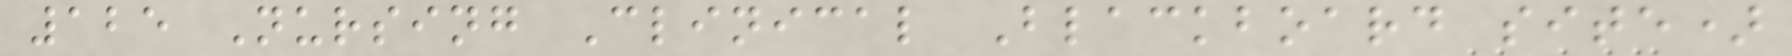125 Nursing Clinical Blackboard site)
